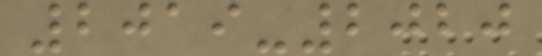2019-2020
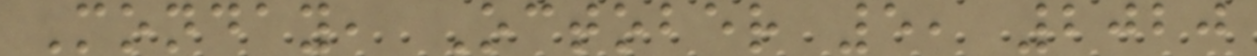Monday, October 5, 2020
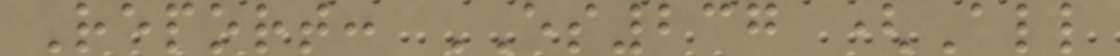Report: ES237 (All
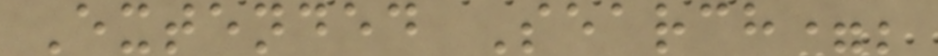Extended Search=;
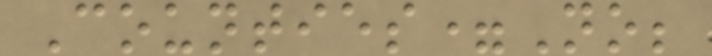Counties=No;
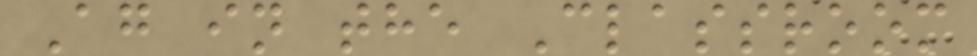Ag in the Classroom
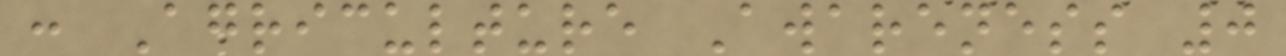: Agriculture Awareness 0
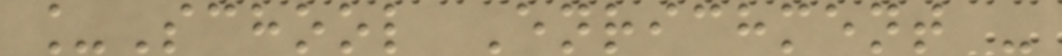_School Enrichment -
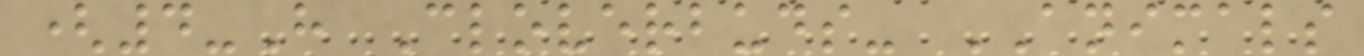(4-H Cloverbuds- ANIMALS
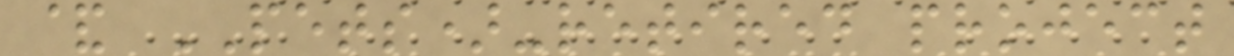& PETS)-retired project
